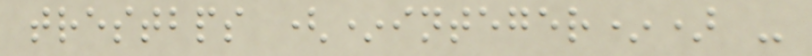trestbps (*integer*) -
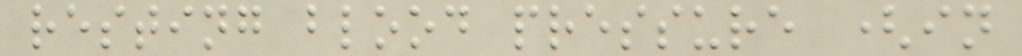resting blood pressure (in
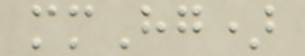mmHg)
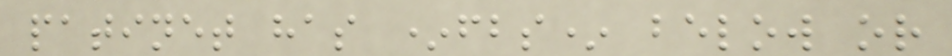patinet has *fbs* below or
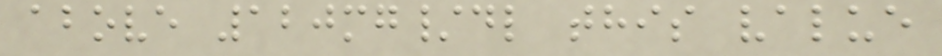above 120mg/dl this value
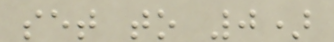set to 0)
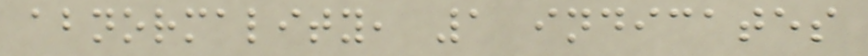abnormality, 1 indicates
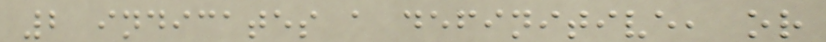2 indicates a definitive, or
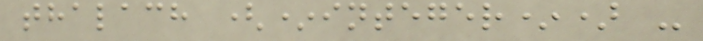thalach (*integer*) -
